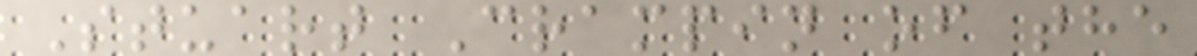Stuart Crampin of the
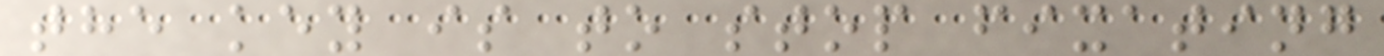the key is to stop fixating
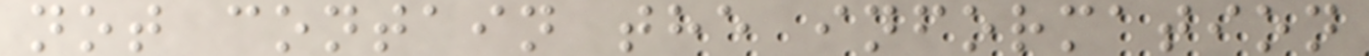not contain the information
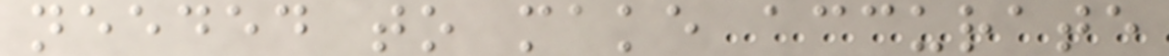needed to make accurate
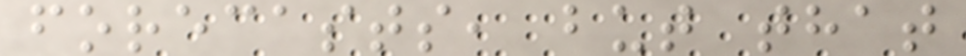forecasts, but that
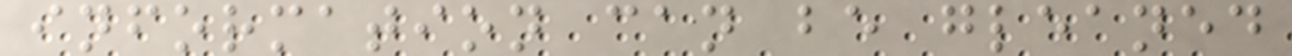information can be gleaned
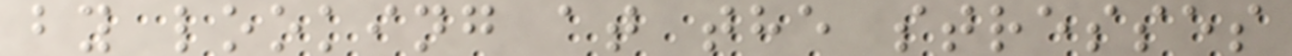by looking at the stresses
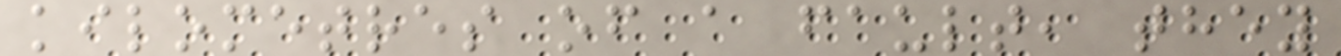kilometres of a fault, they
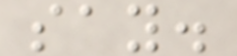say.
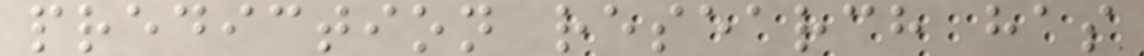prediction research has
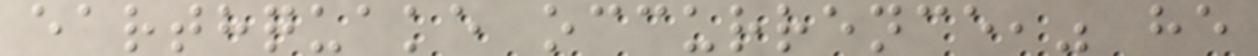earthquake occurrence," he
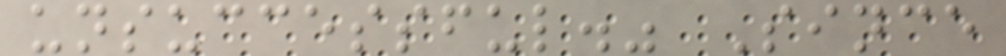unsuccessful." Since
